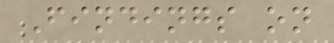Findings on
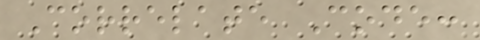Correlate Code:
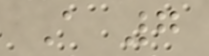A 7
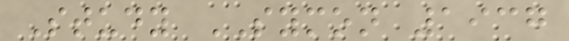Study SYMON 1937
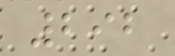292
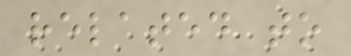related to
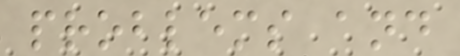problems and
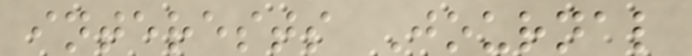interests Journal
